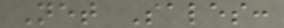Net Sales:
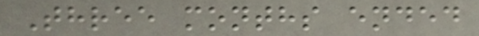Three months ended
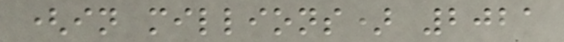(in millions) 2021
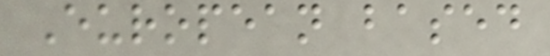European based
